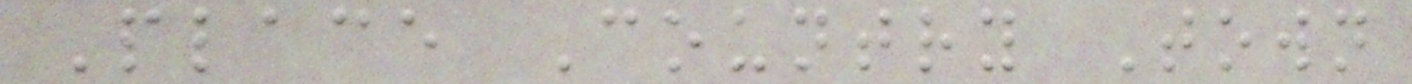Place Country Town
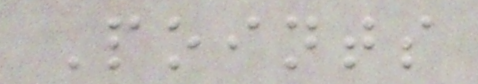Points
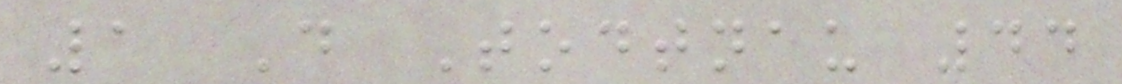1 D Todtnau 44
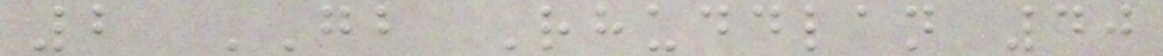2 GB Rhuddlan 40
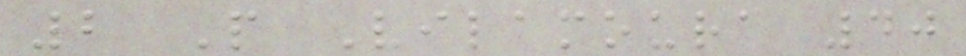2 P Vilamoura 40
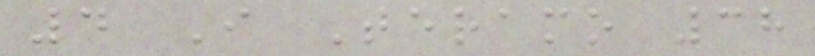4 I Teramo 38
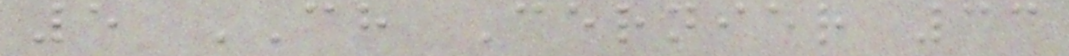5 CH Cernier 33
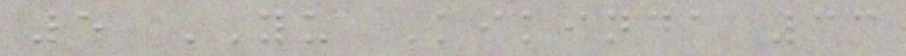5 YU Kikinda 33
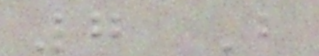7 B
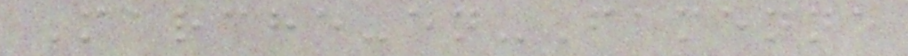Marche-en-Famenne
